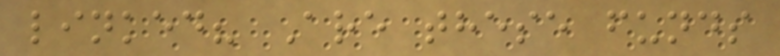linked? Are these funds
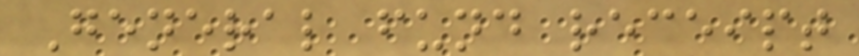General fund receipt
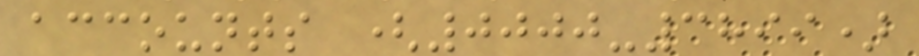accounts (0000-3899)
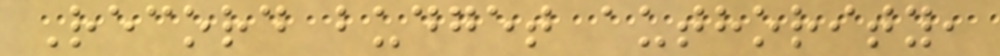Record budget authority,
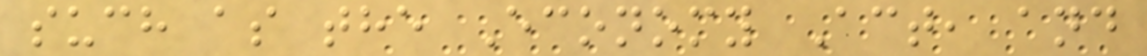such as the Economy Act, and
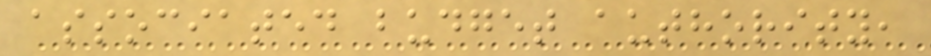associated budget authority,
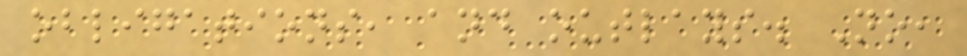obligations, and outlays. No,
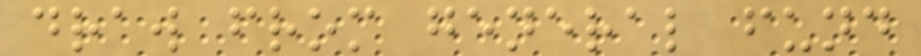draw from general fund
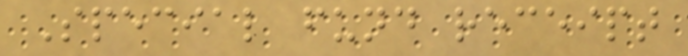Special fund receipt
